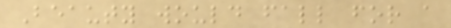Beauty would fall for a
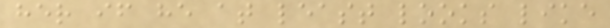her if he at least looks like
